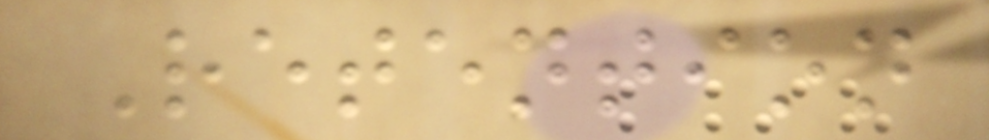Retention
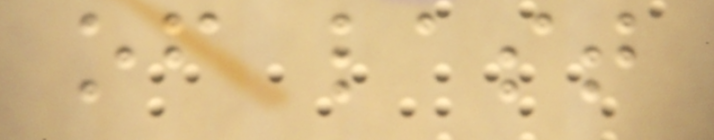of last
